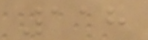118
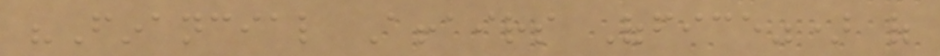"Financial Affairs Office") of
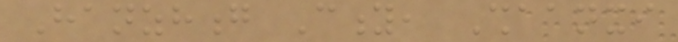Hanzhong City, Shaanxi
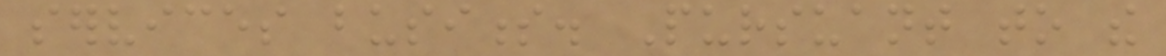services business. Pursuant to the
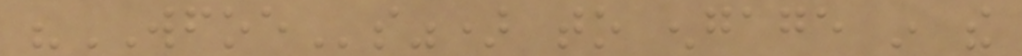"WFOEs") to engage in the
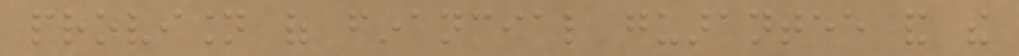provision of financial guarantee and the
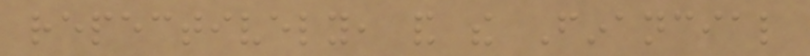repectively, and the Financial
